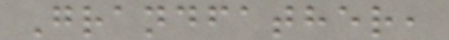Grandfather,
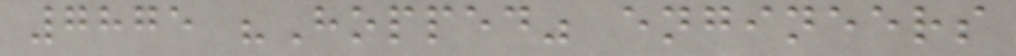7875 "Hopped" engineers
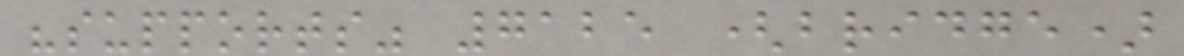"supports" 7125 (bridge)
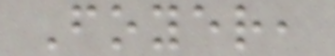Foyer,
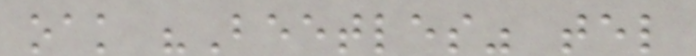oak "Beetles" tel
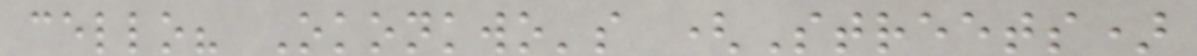cello? Okonkwo's (Streets)
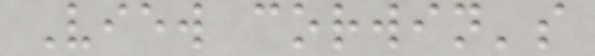View corwin's
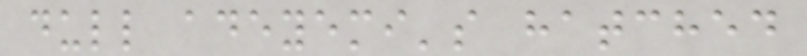dull adeyemi's hatched
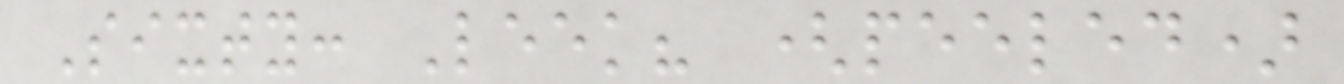Sixty: Leek? (peeled)
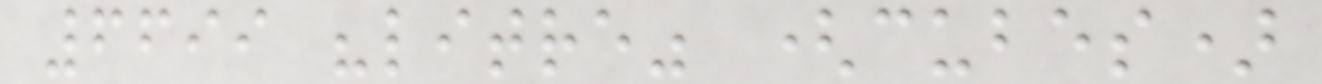6699 "litre" (cubes)
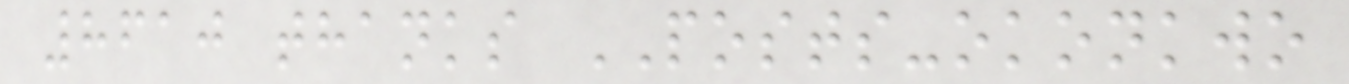8610 thanks POSTS-okonkwo
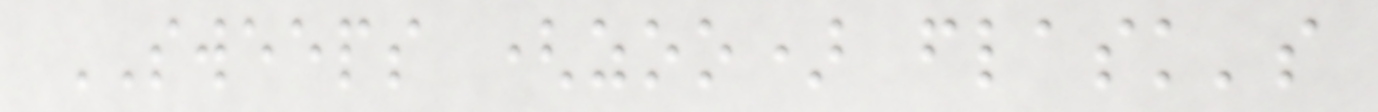SWEEPS (zoo) flask's
